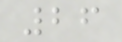26
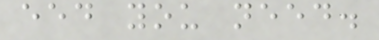eed you need.
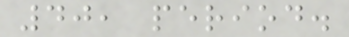40, period.
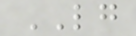LG
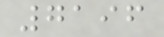7196
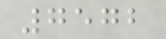7572
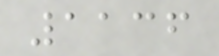1136
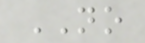NO
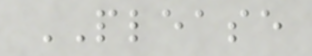PLEASE
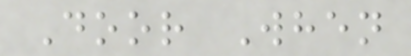Door When
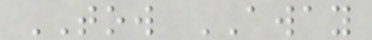TOW AWAY
